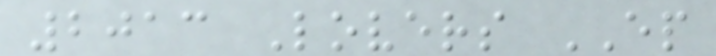2013 Lovers EP
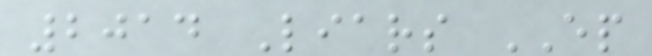2014 Liars EP
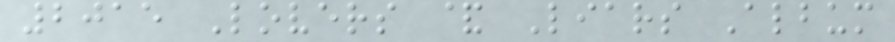2015 Lovers & Liars Album
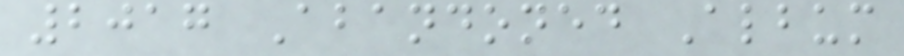2017 Abandoned Album
